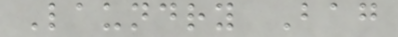Laundry Bag
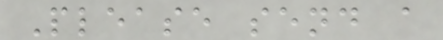Please send a
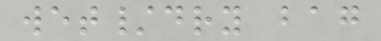wet/dry bag
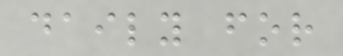daily for
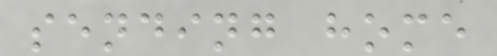sending home
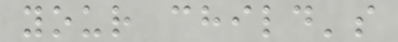your child's
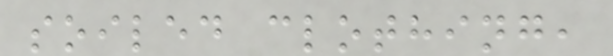soiled clothing,
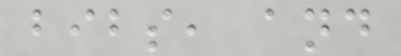bibs, and
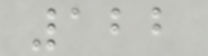122
